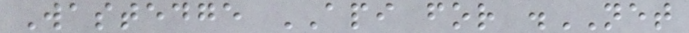Wastedge API for .NET
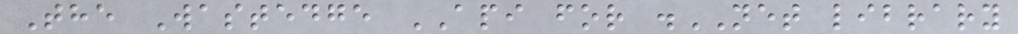The Wastedge API for .NET library
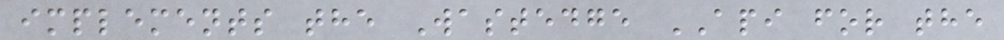implements the Wastedge API for the
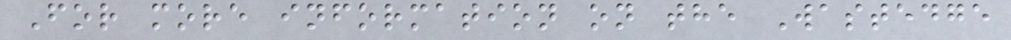For more information on the Wastedge
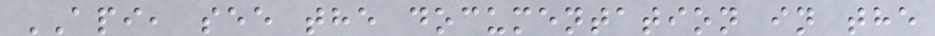API, see the documentation in the
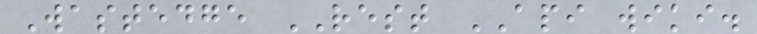Wastedge REST API wiki.
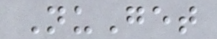NuGet
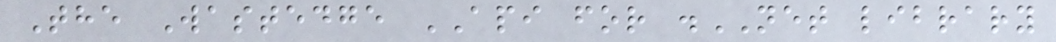The Wastedge API for .NET library
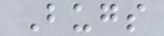Bugs
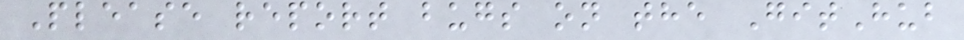Please report bugs on the GitHub
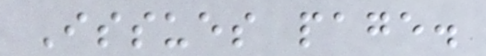Issues page.
